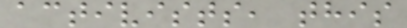activists, this
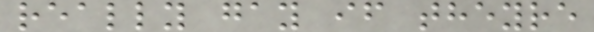really gay if theyre
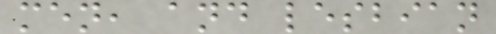men, and lesbian
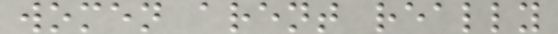women arent really
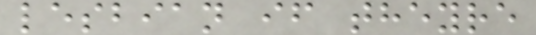lesbian if theyre
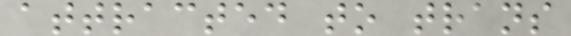attracted to trans
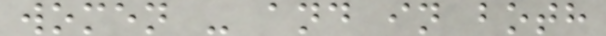women - and in both
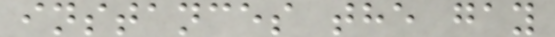instances the gay
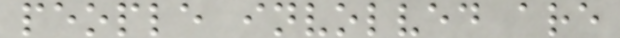people involved are
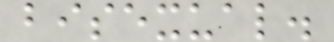bisexual.
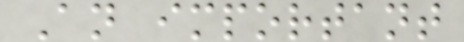An important
